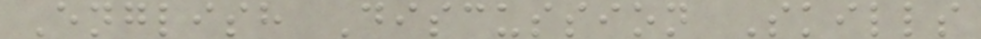English Discussion Skills
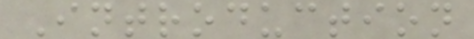Introduction
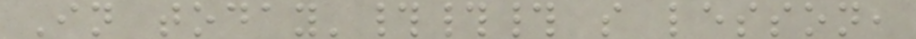In today'### s lesson,
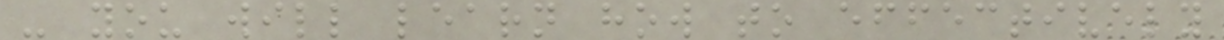- you will learn how to effectively
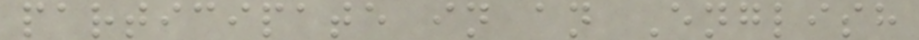participate in an English
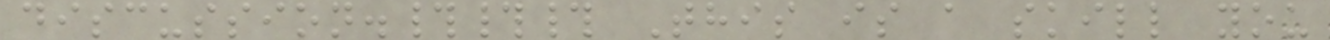discussion.### This is a skill you
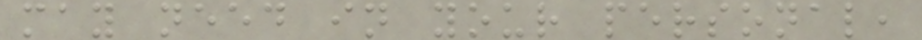may need in your personal,
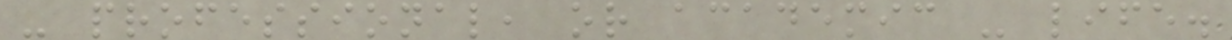- professional, or academic - life.
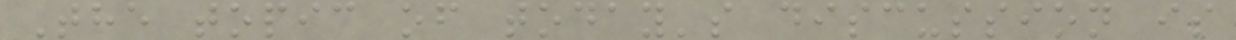The topic of today's discussion is
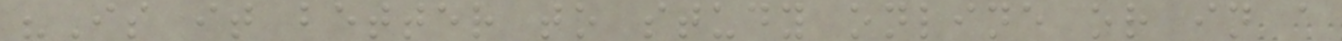"Is it better to study online or in a
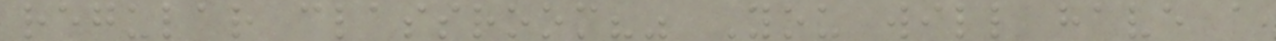regular classroom?" You will have a
